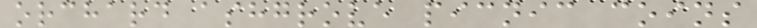orchard ashgrove picnic coins
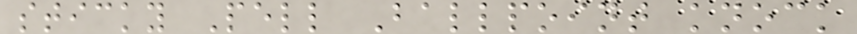sticky Pell Ballpoint knock
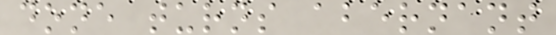done turns abernant
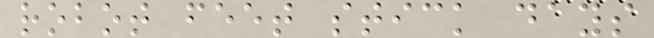robot feet stick days
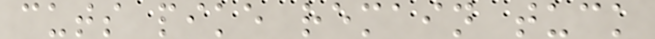cuts pike remain tuck
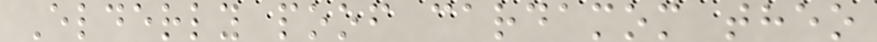Elderly poof cardamom theo
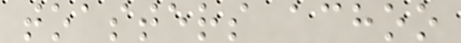toasters achoo
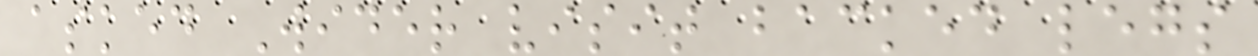asked Wider visit backed legs
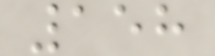158
